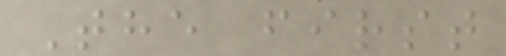The first
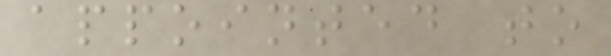appointed to
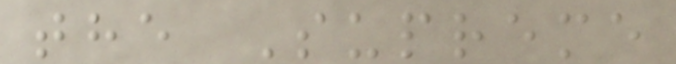the Supreme
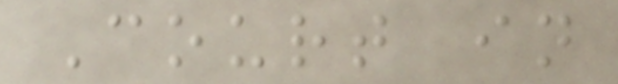Court in
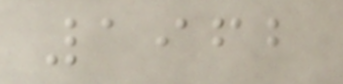1962
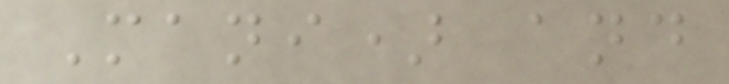Mani) and
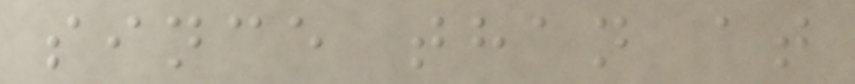since than at
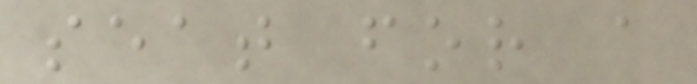seat for a
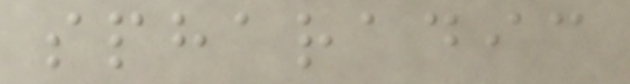spharadic
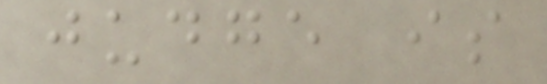judge is
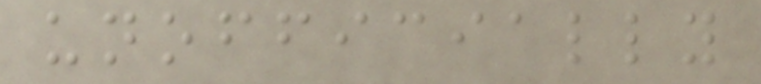unofficially
